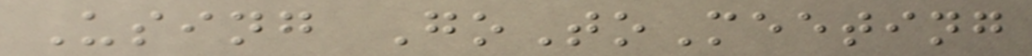Using GoToMeeting
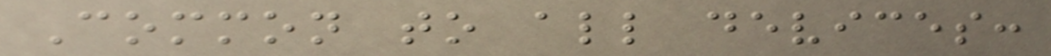Common to all devices:
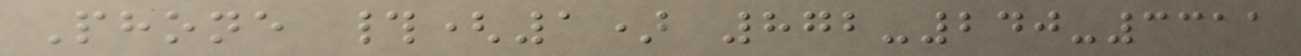Phone #(1) 872-240-3311
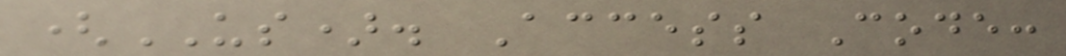(US). Access Code:
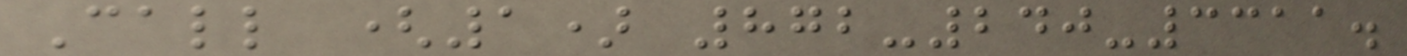Call (1) 872-240-3311.
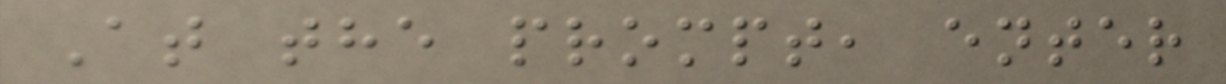At the prompt, enter
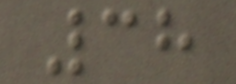38
